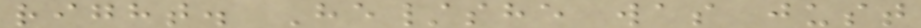right. He/she was just
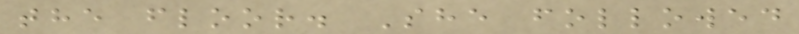the floor. She followed
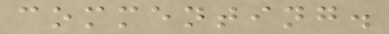commenting.
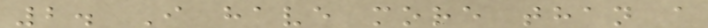2. I have more than a
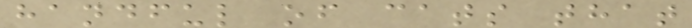handful of cats that
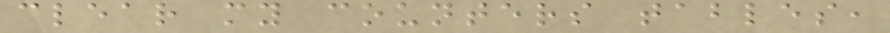clear my counters tables,
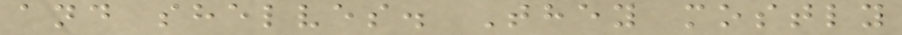and shelves. They mostly
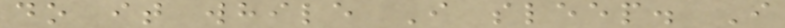do it while I sleep. I
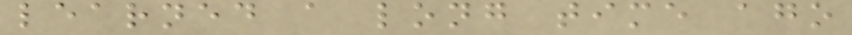learned a long time ago
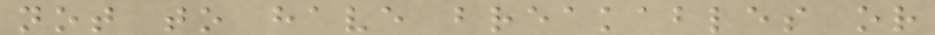not to have breakables or
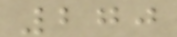270
